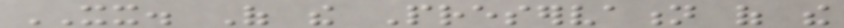XX. Of the Preservation of the
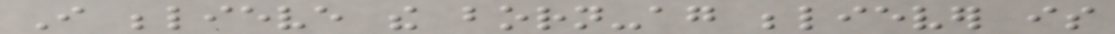I believe the born-again believer is
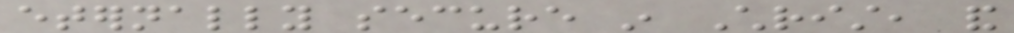eternally secure in Christ, and
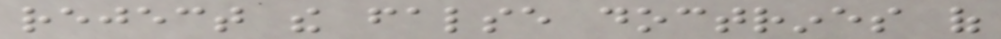reject the false doctrines of
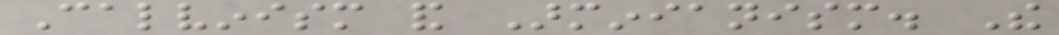Calvinism and Arminianism. The
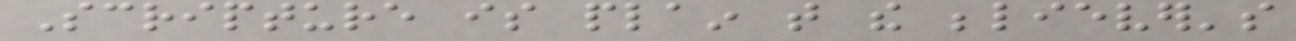Scripture is plain that the believer's
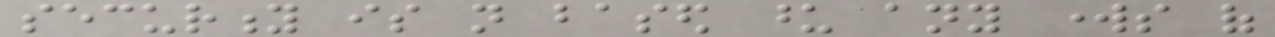security is not based upon any works of
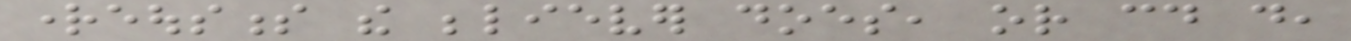righteousness the believer does, or could do,
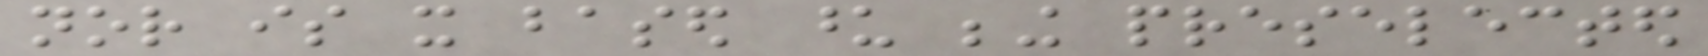nor is it based upon being preselected
